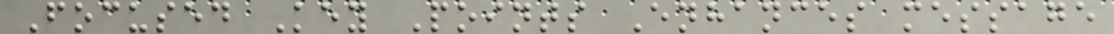Focused Key Points Enhances message
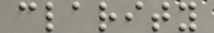clarity
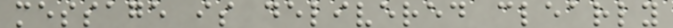message is delivered clearly
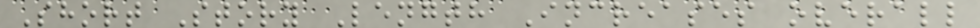Short Story Length Increases overall
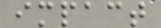impact
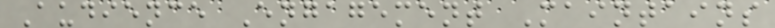Audience Engagement Maintains
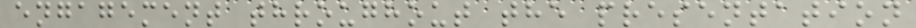engagement throughout the presentation
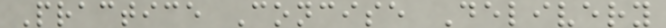Practice Concise Delivery
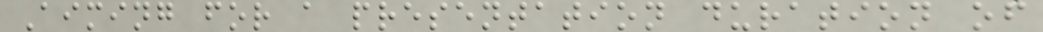Aiming for a presentation duration of
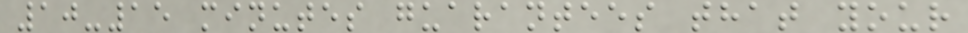10-15 minutes guarantees that your
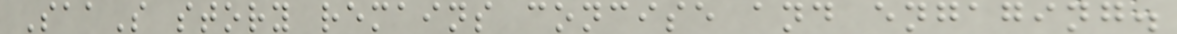SaaS story remains concise and engaging.
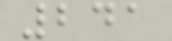241
